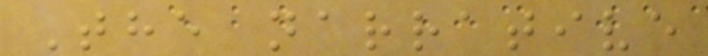The narrative
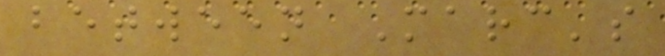between Marc's
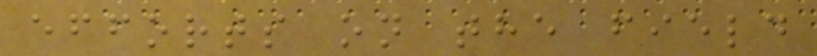efforts on the field
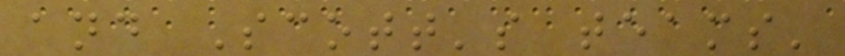and Scott's teams'
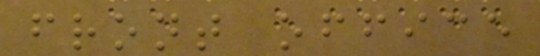front office
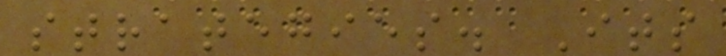strategies. Its
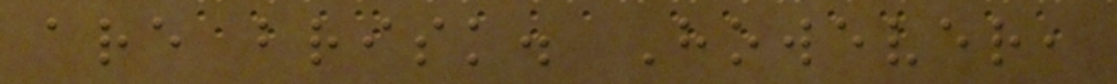are brisk. However,
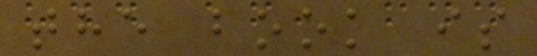the book is
